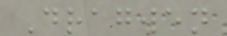Dragwen
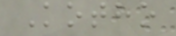Kotho
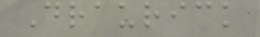Draurick
